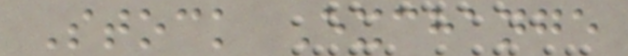Stock Exchange
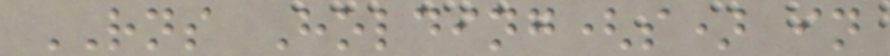RNS Holding(s) in
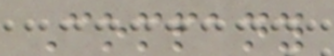Company
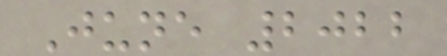June 2022
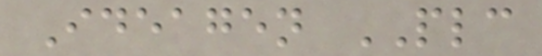Ideagen PLC
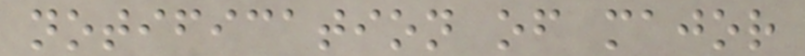notification of major
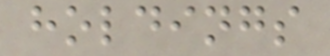holdings
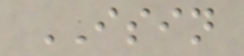ISIN
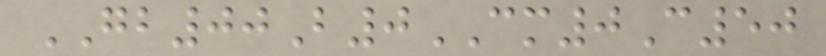GB00B0CM0C50
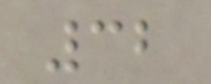32
